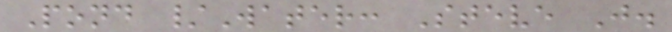Pond /Water: Steve J.
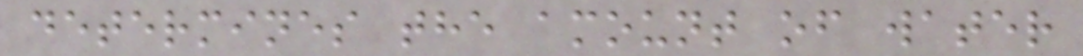determines the amount of water
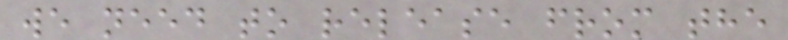we need to release from the
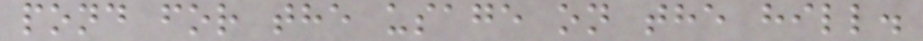pond for the usage on the hill.
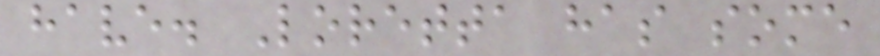have. Loretta has some
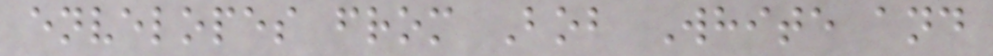envelopes from Bob White and
